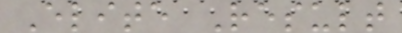Elite Result
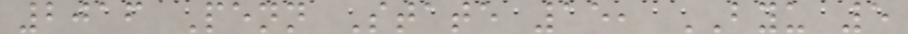2016 Penn State 15, BYU 5
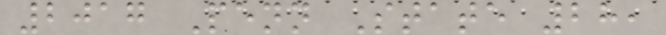2017 Penn State 28,
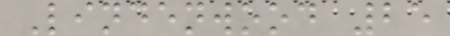Lindenwood 25
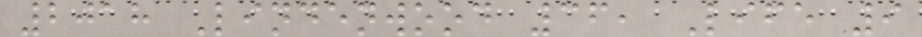2018 Lindenwood 36, Life 9
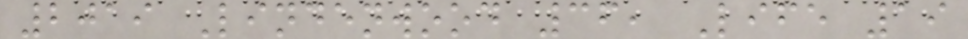2019 Lindenwood 36, Life 19
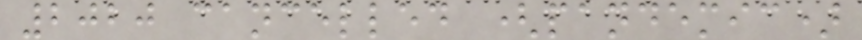2020 cancelled (pandemic)
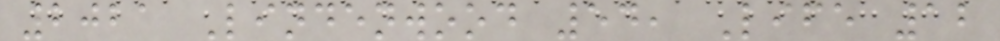2021 Lindenwood 54, Life 12
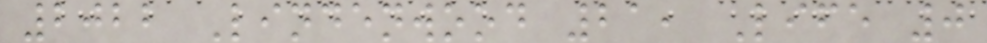2022 Lindenwood 21, Life 0
